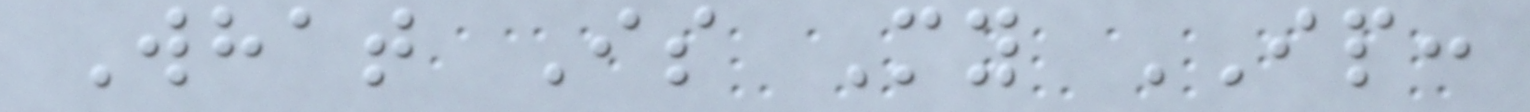What Is My IP:
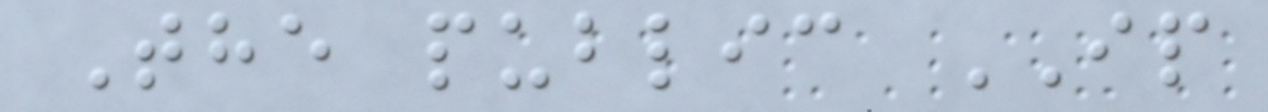The public IP
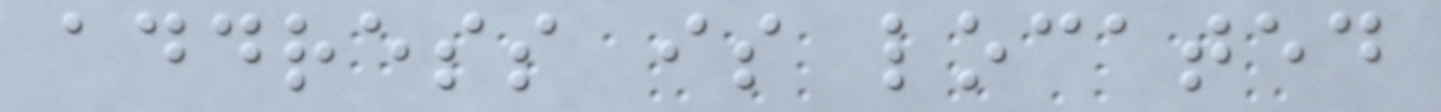address is located
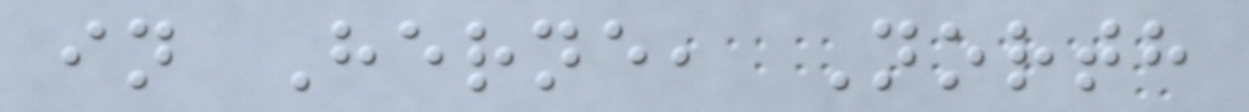in Herne, North
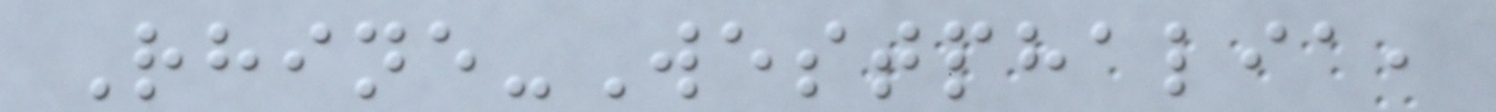Rhine-Westphalia,
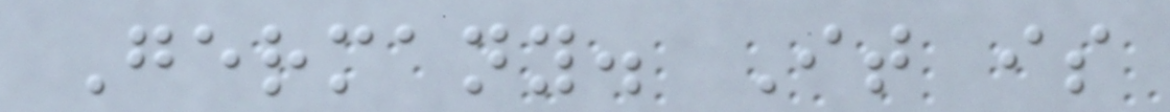Germany. It is
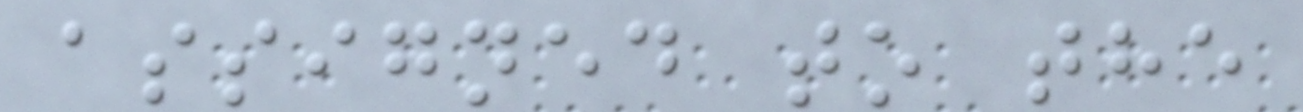assigned to the
